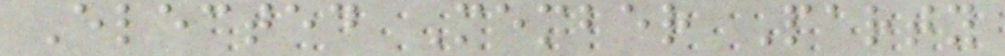Elected Member Party
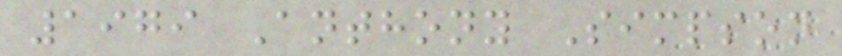1979 Anthony Simpson
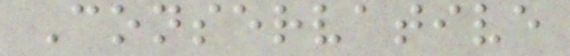Conservative
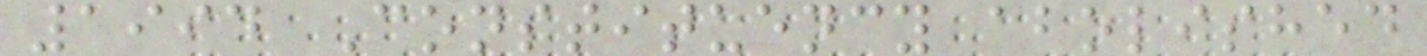1994 Constituency abolished
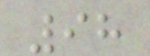98
